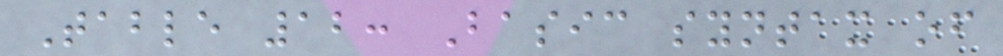Table 12: Basic syntax of
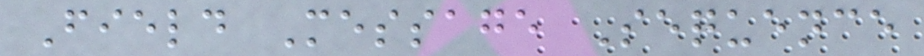Field Message Sequence
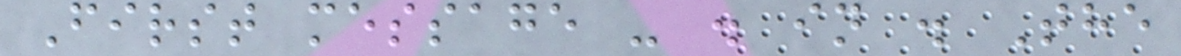First message - . in . The
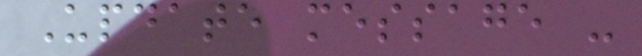Update message -
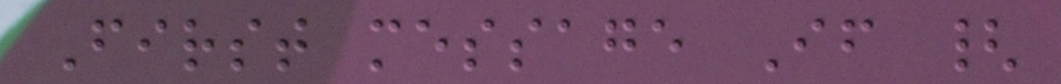First message If {
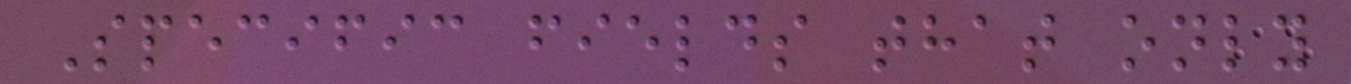Specific fields that only
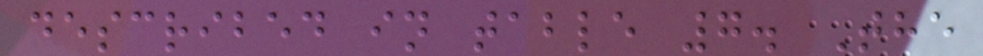described in table 7. The
